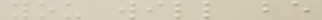you will be
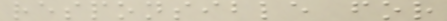responsible for
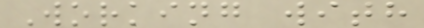Working with
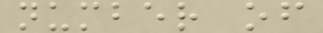number of
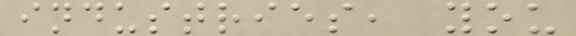industries, you
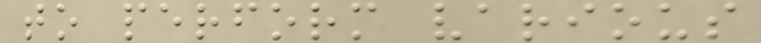to perform various
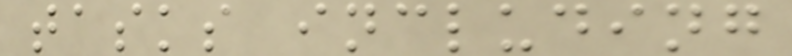tasks including
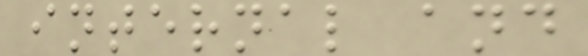internal and
